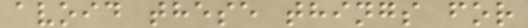avoid these things for
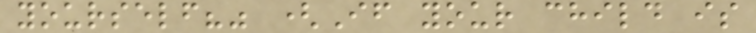yourself?" (If your child is
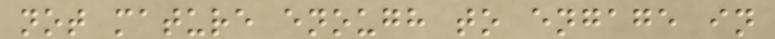not mature enough to engage in
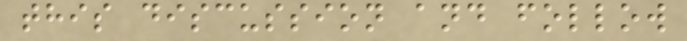this discussion and follow
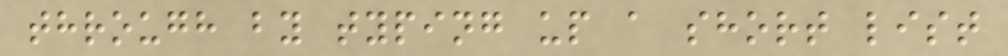through by typing up a short list
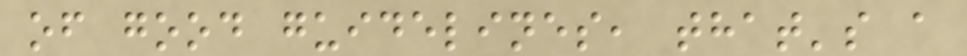of good guidelines, that's a
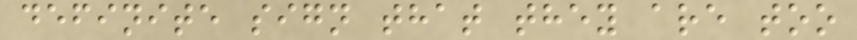definite sign that they are too
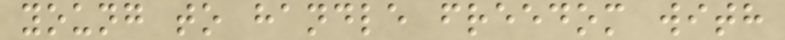young to handle freedom with
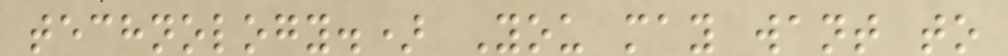technology.) You may want to
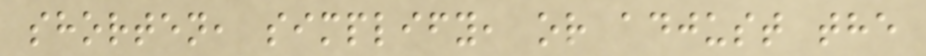shorten, simplify, or adjust the
